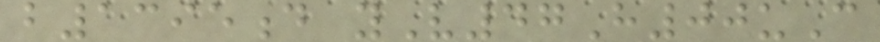b1395d yV47H00uC
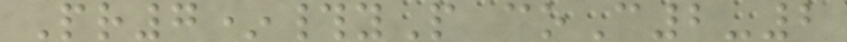Pr7*#yP coC2-2
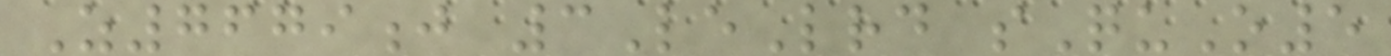Z7679j 3LeLrd sQuO5
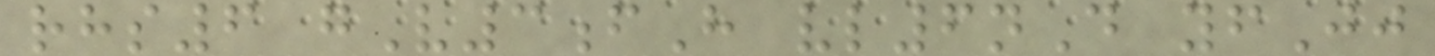rhs6 gV3fH vl6nD yfJj
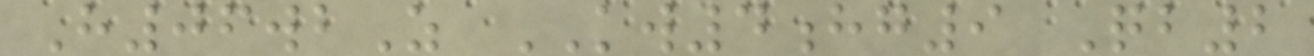H06wbZ KW4hg9 Qb2
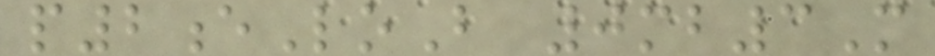p2eLoB 0mb3M
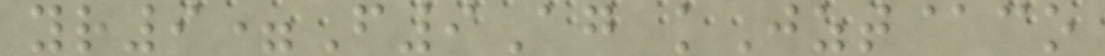yr9=F9Ag kJzt@co
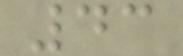43
